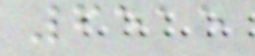6515
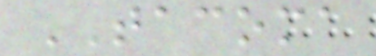TACOMA
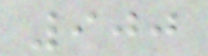900
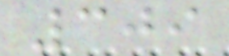309
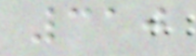310
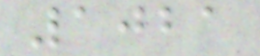1021
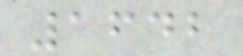1642
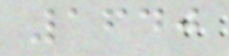1640
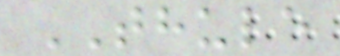THULE
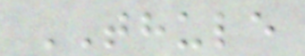THULE
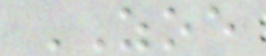ZOE
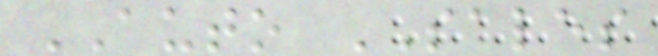AUTO SALES
